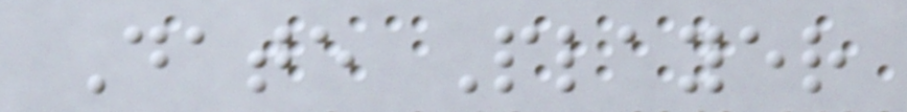Date Player
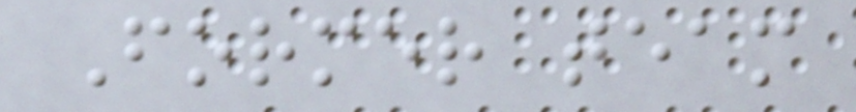Former team
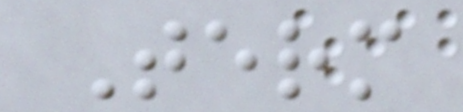Term
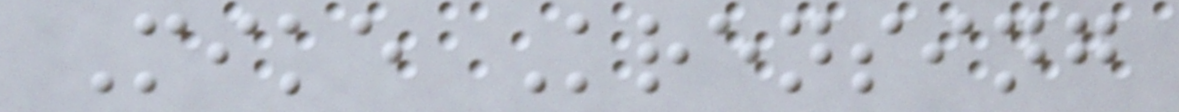Mike Krensing
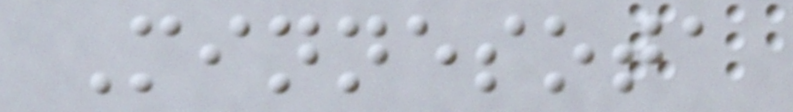Minnesota
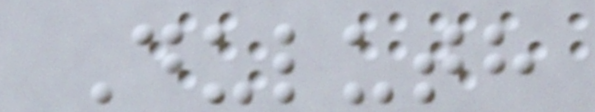Duluth
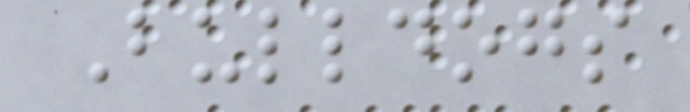Bulldogs
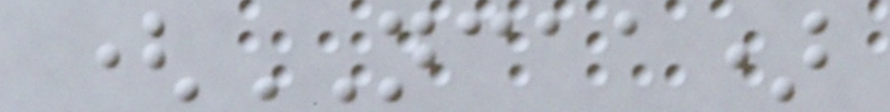(NCAA)
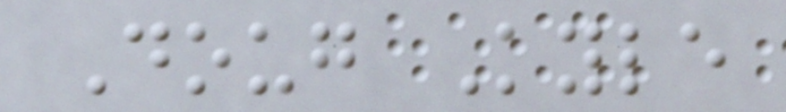Doug Kyle
